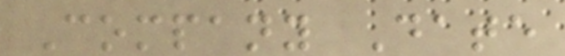Company Date
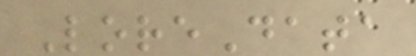LoreData
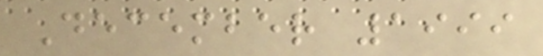December 1999
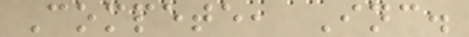Compete, Inc.
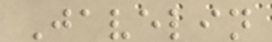Javelin
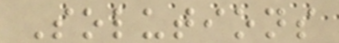Solutions
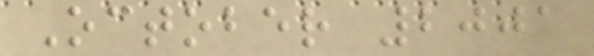October 2001
